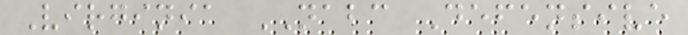Virginia NABC Defensive
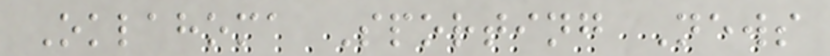Oklahoma Sporting News
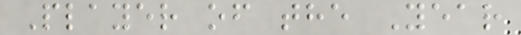Player of the Year
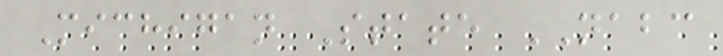Michigan State NABC
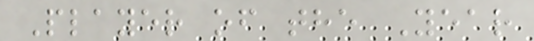Player of the Year
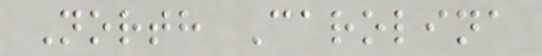North Carolina
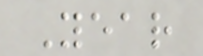Year
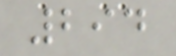294
